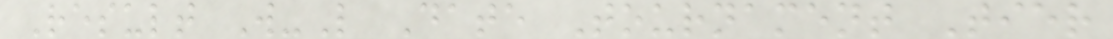Result W-L Date Tournament Tier
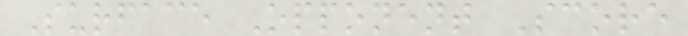Surface Opponent Score
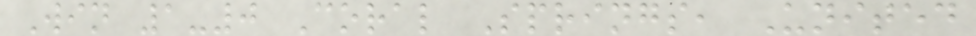Win 1-0 Coral Springs, United
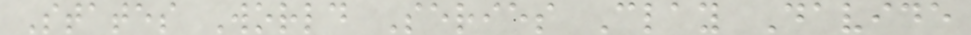States World Series Clay Davide
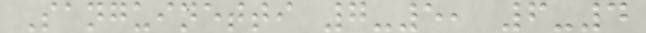Sanguinetti 7-5, 6-4
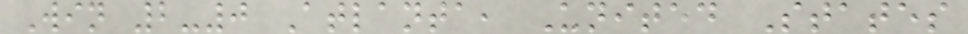Win 2-0 Atlanta, United States
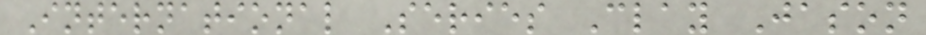International Series Clay Jason
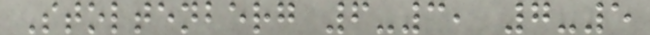Stoltenberg 6-3, 7-5
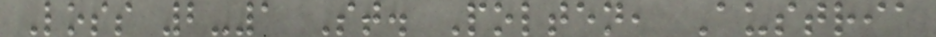Loss 2-1 St. Polten, Austria
